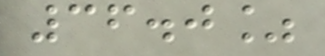36.0%
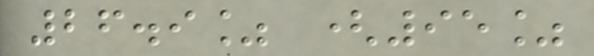26.9% (95%
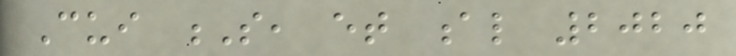Cui S, et al 2020
